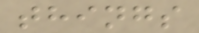things
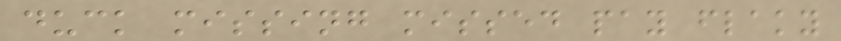duck missing missed pay flaky
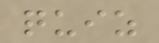quiz
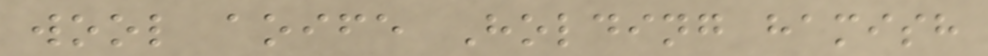wool aoife Holding hamish
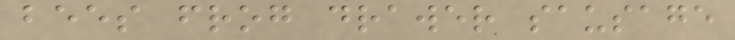bees frog drawer sausage
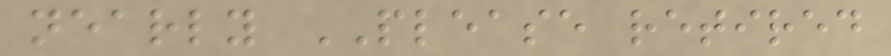nearly PLEASE retired
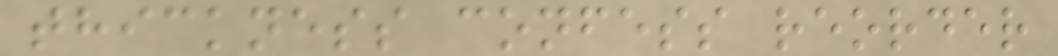thickness confess reorder
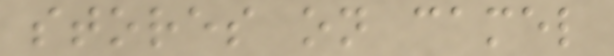stores on camel
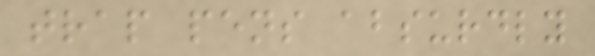trap pens absurdly
